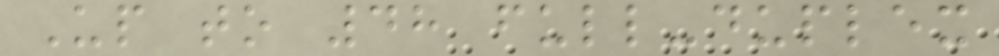Up to 48 full-duplex
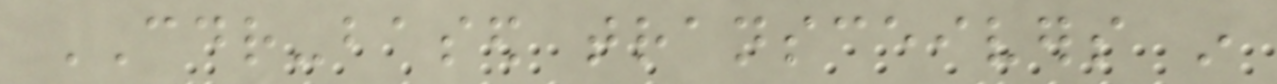CDR-based transceivers in
